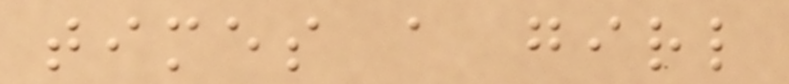times a girl
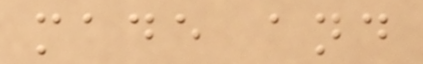made and
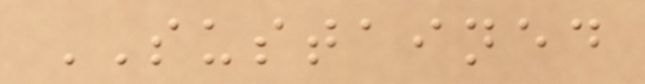SUSTAINED
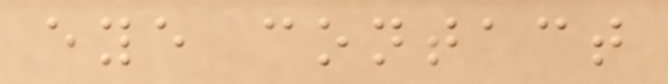eye contact
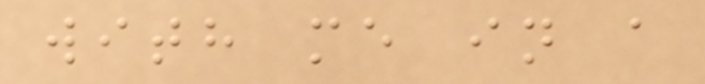with me in a
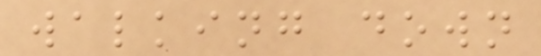walking down
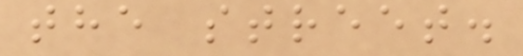the street.
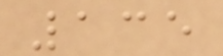135
